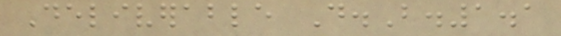Deliverable D.B.1.1
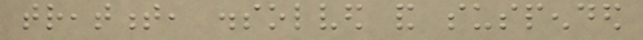treatment, dissolved and suspended
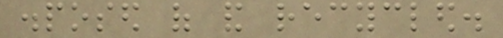disposed of and recycled.
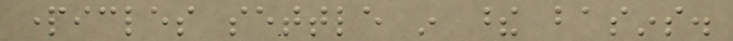particles settle in these basins.
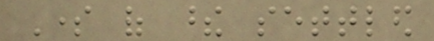Some of these settled
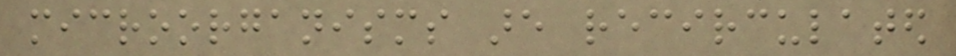microorganisms are recirculated
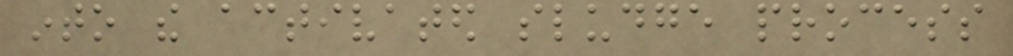into the activated sludge process
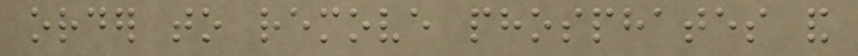order to remove phosphates and
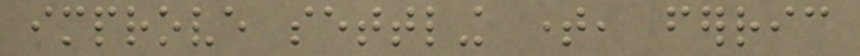improve settling time, ferric
